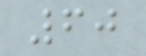60
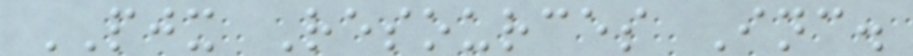PJX Resources Inc.
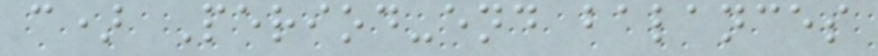c) Period-end balances
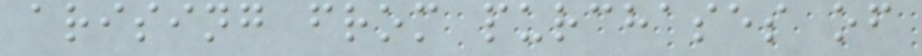arising from purchases of
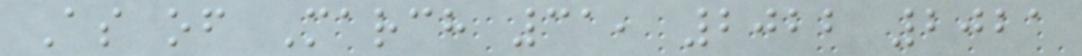As of March 31, 2022 2021
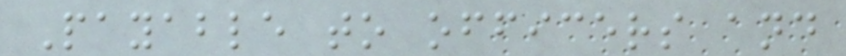Payable to officers and
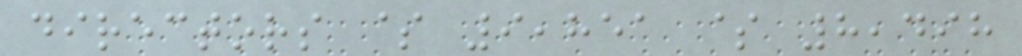directors $ 9,851 $ 8,498
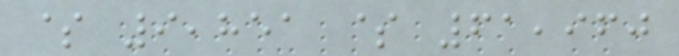$ 9,851 $ 61,960
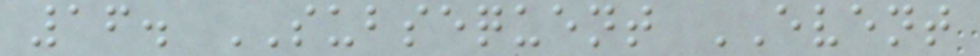16. SUBSEQUENT EVENT
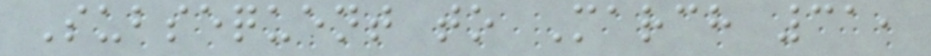Subsequent to March 31,
